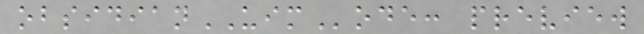obsidianUIMode: preview
